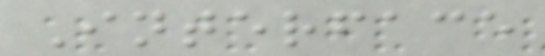Interface
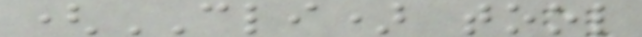(CLI) tool
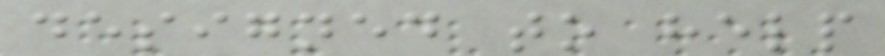designed to help
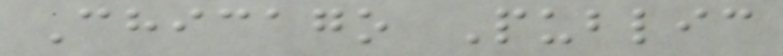Chicago Public
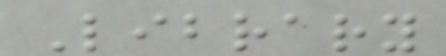Library
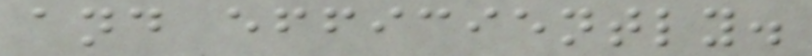and efficiently.
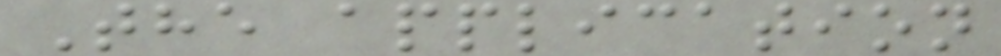The application
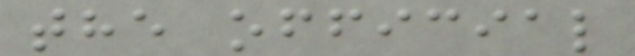the official
